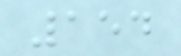154
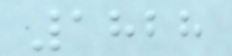1828
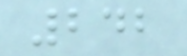242
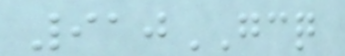910GCQ
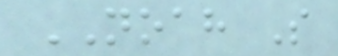NOAH S
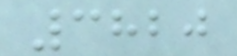3820
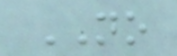NO
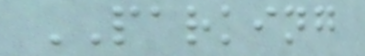PARKING
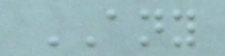ANY
